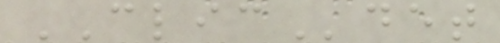CLICdet
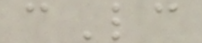cLc
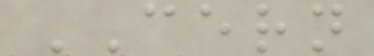CERN
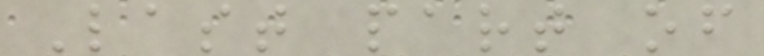Last part of
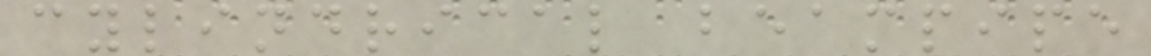cylindrical beampipe
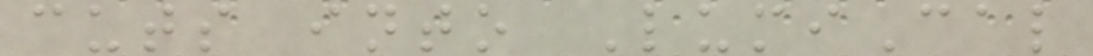cuts into LumiCal
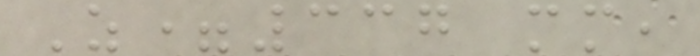Z=337 mm,
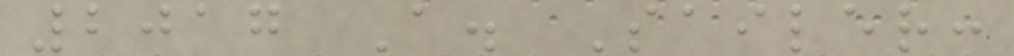2017 A. Sailer:
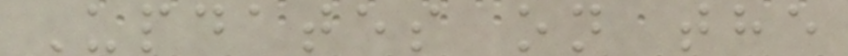Updates on the
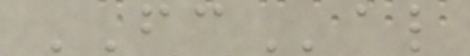FCal
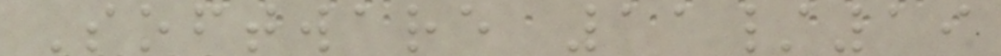Software 11/19
